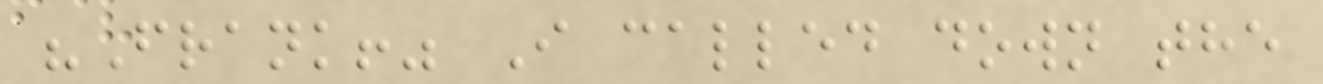"Frank!" I called down the
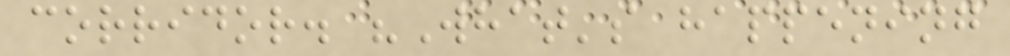corridor. "What's happening
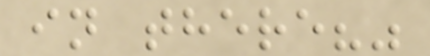in there?"
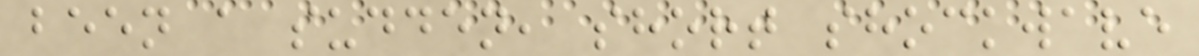been a sudden, short shockwave
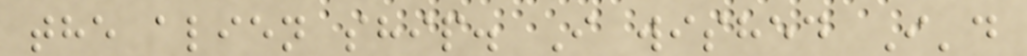the alien ship. I wished I'd
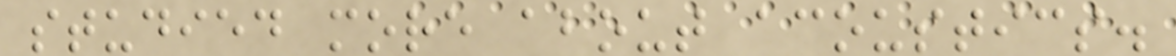studied more about acoustics.
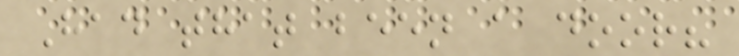Had that been a door?
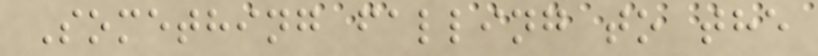Something falling to the
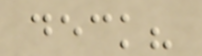deck?
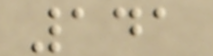141
